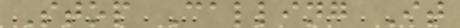Stop Calling It
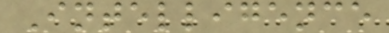Intelligence
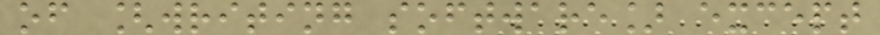of [writing software] except
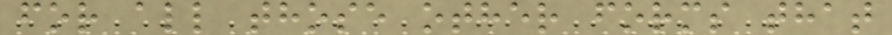for all those other forms that
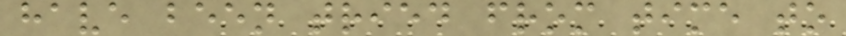have been tried from time to
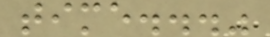time..."
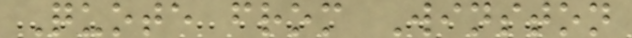Quote from Winston
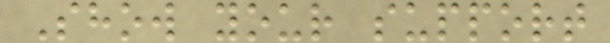Show your support
